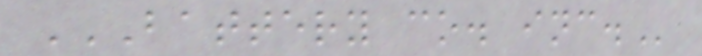BATTERY CO. INC.
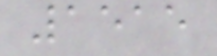1515
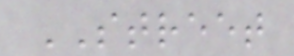STREET
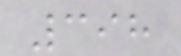398
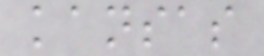kansas
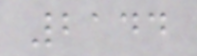2144
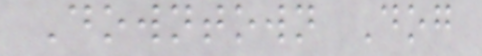Downtown Dog
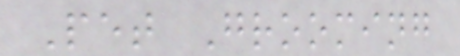Pet Grooming
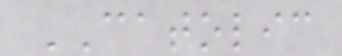CATOLIC
